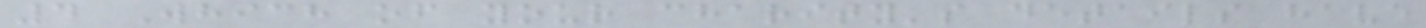4 Which of your charity's details have
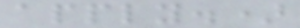apply.)
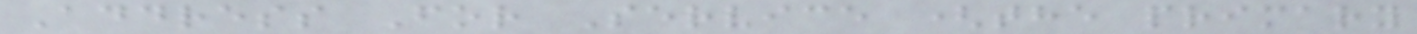Address For Service (the primary
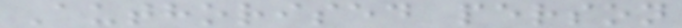Authorised person
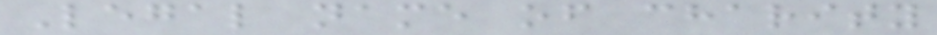Legal name of charity
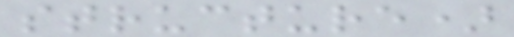structure)
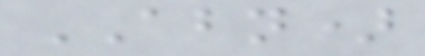ABN)
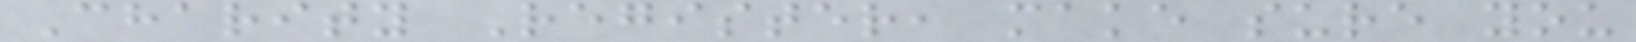Charity Register, make sure you
